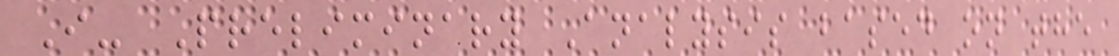I- Preliminary Analysis based on the
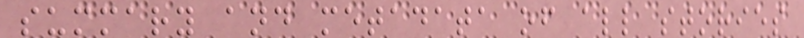summary and metadata of all stories
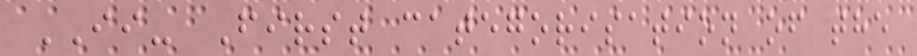II- First categorisation of the
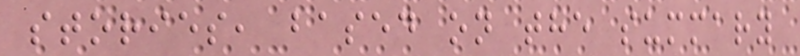stories, based on the summary
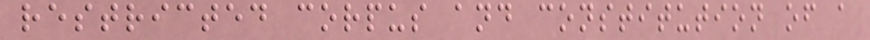restricted corpus and constitution of a
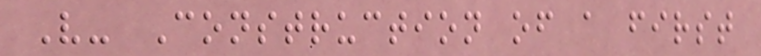V- Construction of a first
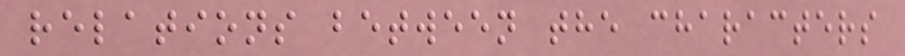relations between the characters
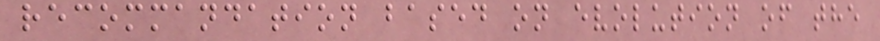recommandation based on evolution of the
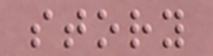story
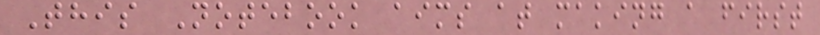This Notebook aims at making a first
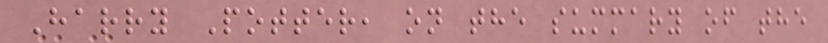Harry Potter, on the summary of the
